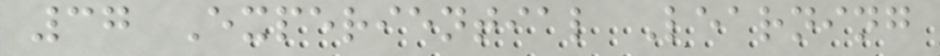37 Experiential Learning
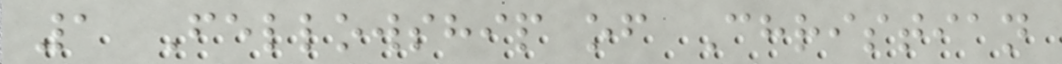1 Fellowship of Christian
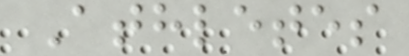Athletes
